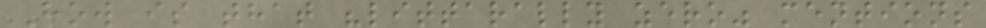How is that "littarally zero" mentions
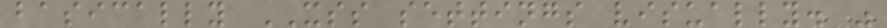basically XSS settings visually. "
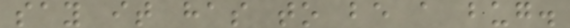say it has to be a bug.
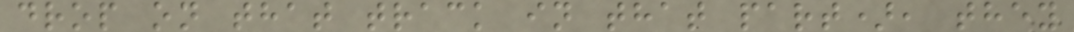drop on that track in that part), they
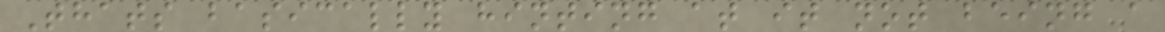Thats basically hinting at it not being a
